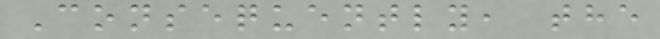Consequently, the
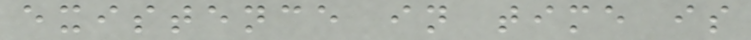existence in time is
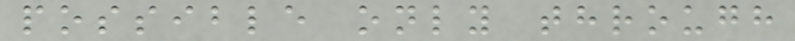possible only through
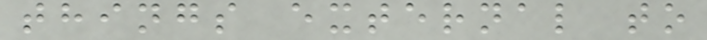things external to
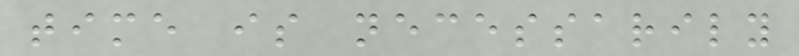time is necessarily
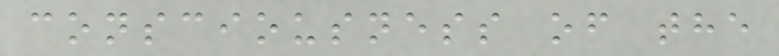consciousness of the
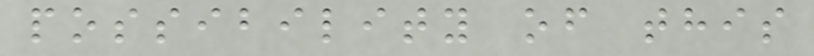possibility of this
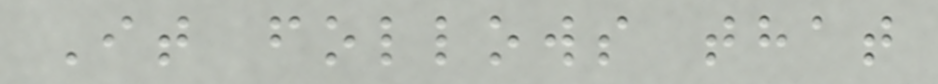It follows that
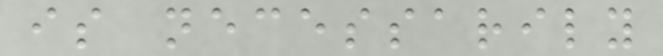is necessarily
